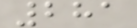281
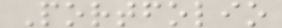Portfolio
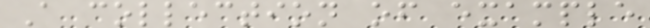A collection of example
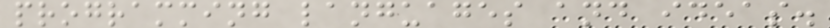programming languages and ideas.
